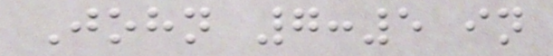John 7:5 in
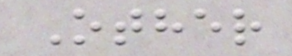Other
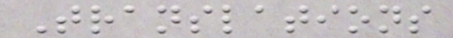Translations
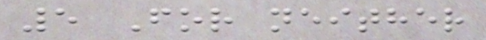5 For neither
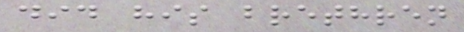did his brethren
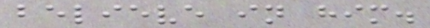believe in him.
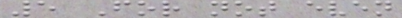5 For not even
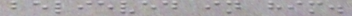believed in him.
